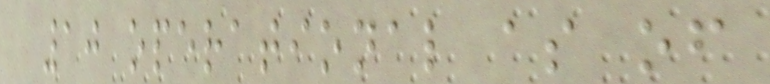10 operational as of
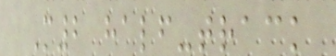M2 half-track
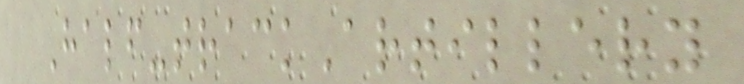Half-trackArtillery
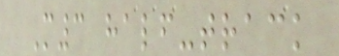M3 half-track
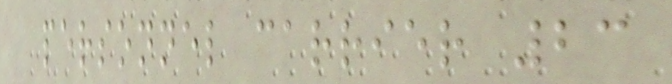personnel carrier 23
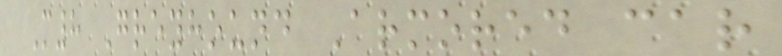M8 Greyhound Armored car
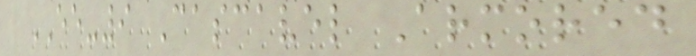EE-9 Cascavel Armored
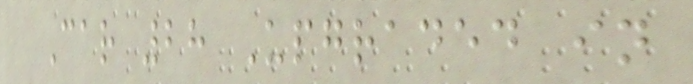Car 28 Upgraded in
